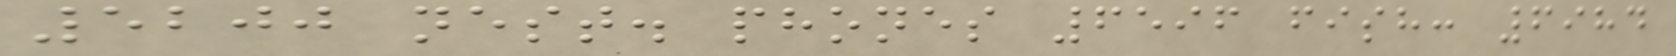5200 nest. phones 6596 fish: 6984
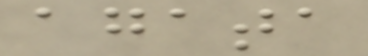agata
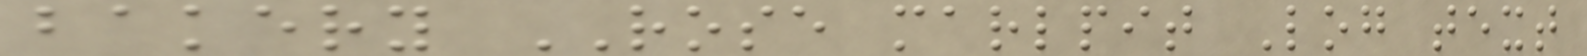bakery ROSE marlpit Log text
